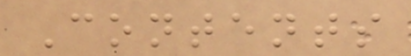Contents
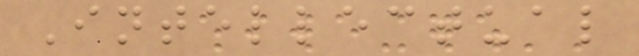Intellectual
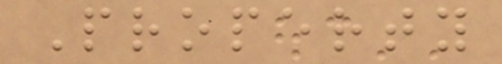Property
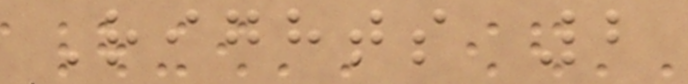Rights 2
